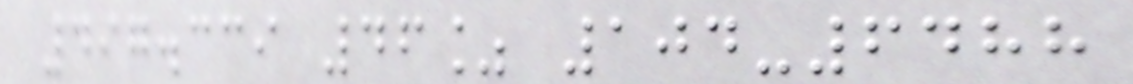497.339 46% 104-6488
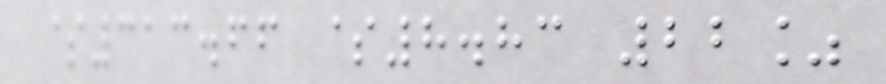$313.66 $8.83 22%
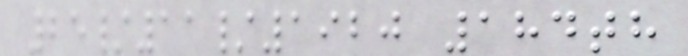25/11/1920 184th
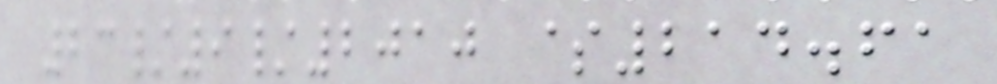23/9/2010 $214.61
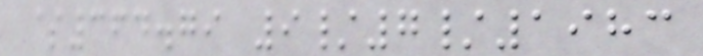$364.79 9/7/1983
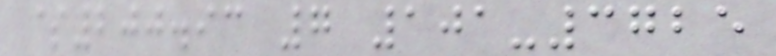$200.93 7 101-3725
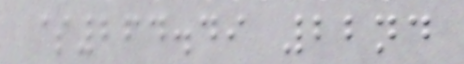$264.49 22nd
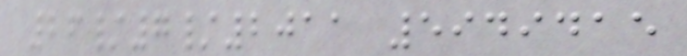26/7/2011 5949415
